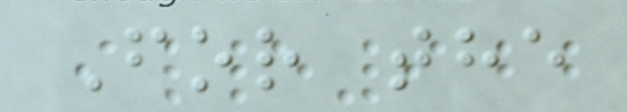For the
